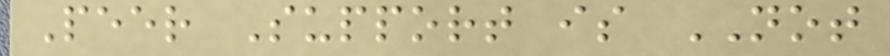Peer Support is NOT
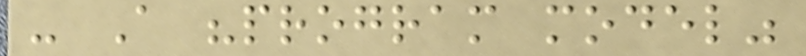- A "program model"
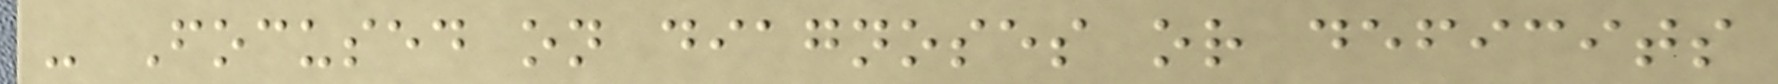- Focused on diagnoses or deficits
